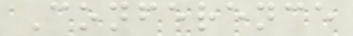Conference
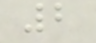2
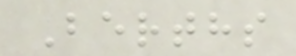Berths
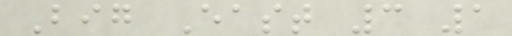Big East 3 1
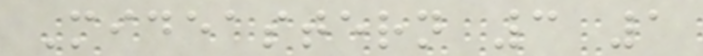Mideastern 3 1
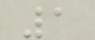1
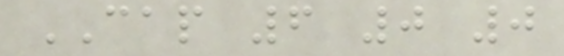CAP 6 0 0
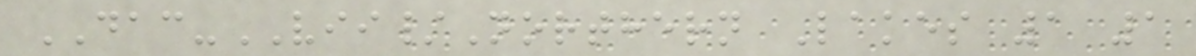DAC-VII/Northern Lakes 1 1
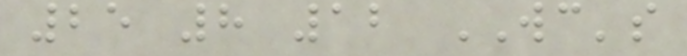25 8 12 WC's
